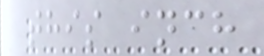this inch
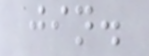jin.
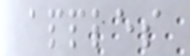apples
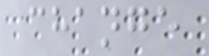change
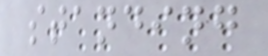standing
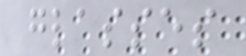glasses
